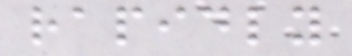rapidly
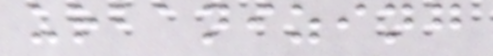urbanizing
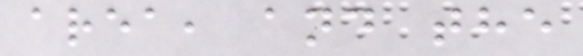area, and the
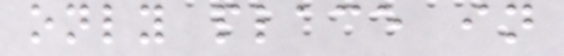only place in
